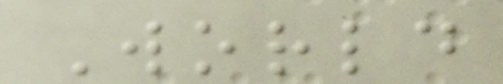World
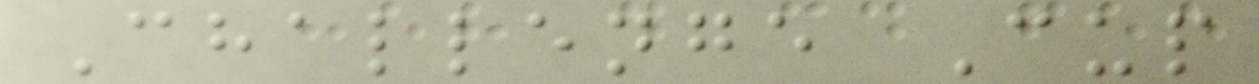Challenge Cup
